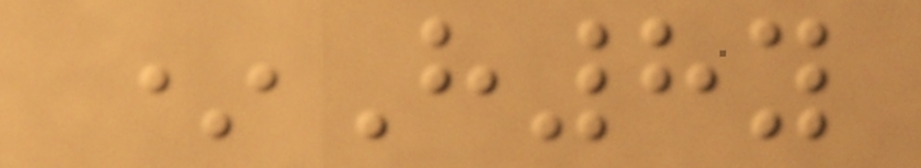*H8y
